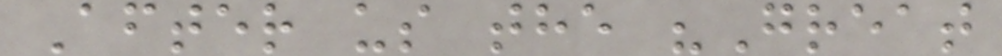After us the "Great
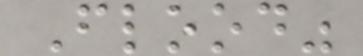Flood"
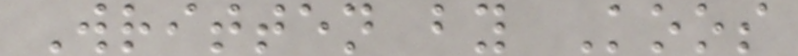Written by Koos
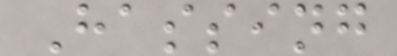Hassing
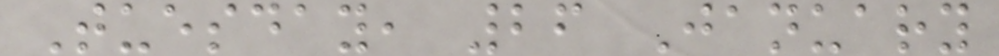Tuesday, 26 January
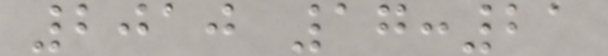2010 17:21
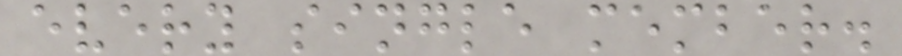every single member.
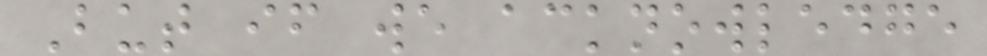But if we acknowledge
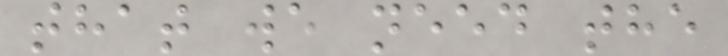that we need the
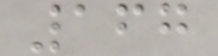167
